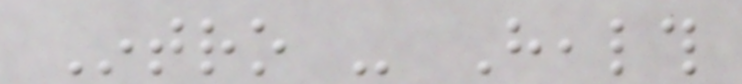Intro - Health
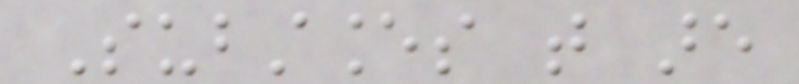Substances that are
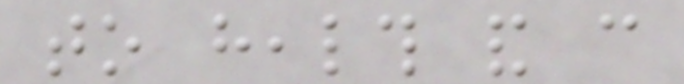to health and can
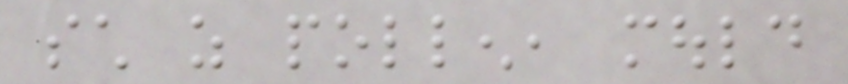such as pollen, mould
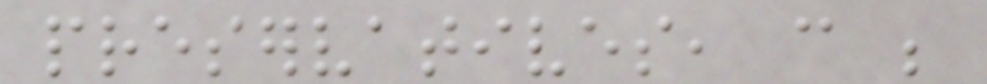preservatives, can be
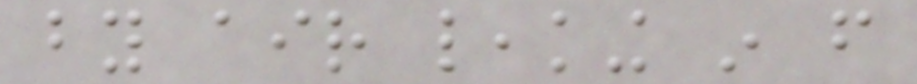by air leaking in from
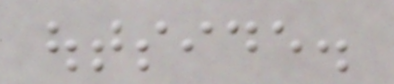outside.
